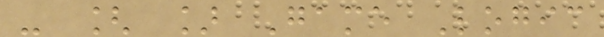- [ ] Game Logic
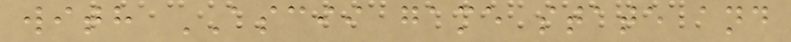with ASCII game state and
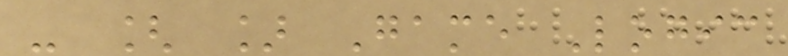- [ ] Game Logic
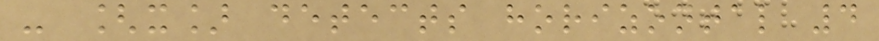- [x] detects horizontal 4
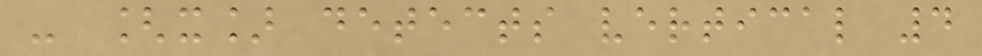- [x] detects vertical 4
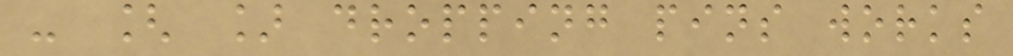- [ ] dropping pins works
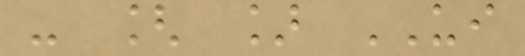- [ ] UI
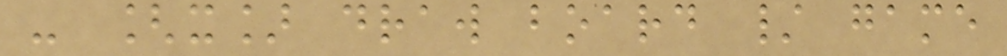- [x] draw board / game
